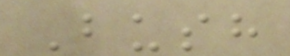Bush
